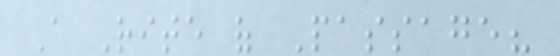A Rite of Passage?
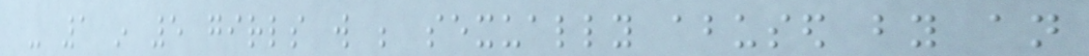- 1 in 5 girls will be sexually abused by an
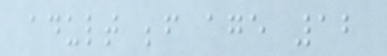adult before age 12
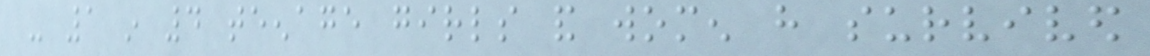- 1 in 4 teenage girls and women have survived
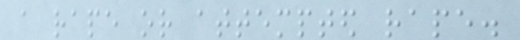a rape or attempted rape.
